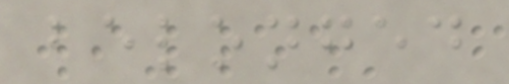belonged
